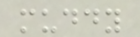muddy
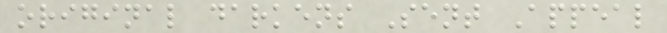original darkens Sent Appeal
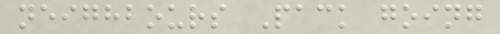neighbours Pack going
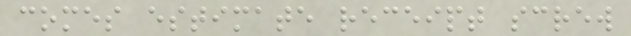comes estimate receipt screw
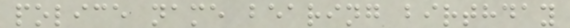police name bearing birthday
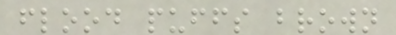flood puffs brown
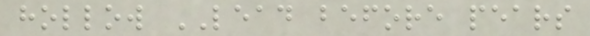hollow LEAD before pears
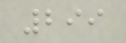299
